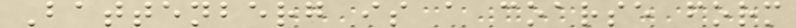Battenberg is a coarse form
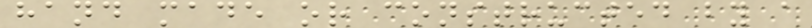hand made or constructed by a
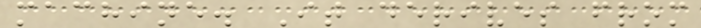machine. It derives from
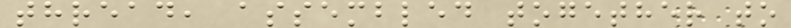thread, assembled together to
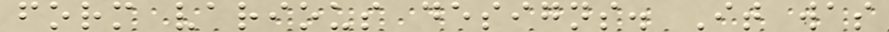form various designs. It was
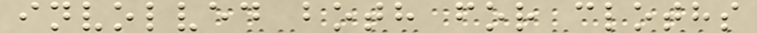involved both for cloths
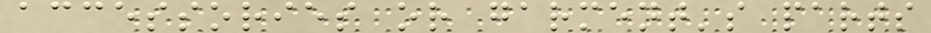accessories or garment's parts
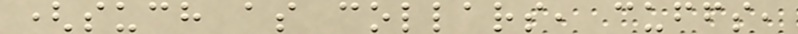(such as collars, cuffs,
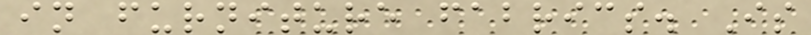in furniture fabrics. Is
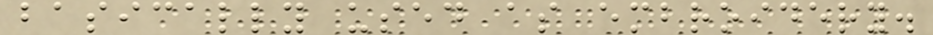basically used as embroidery.
